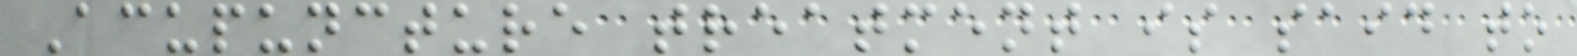Acupuncture treatment is said to
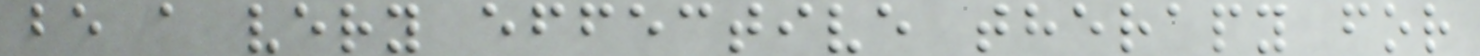be a very effective therapy for
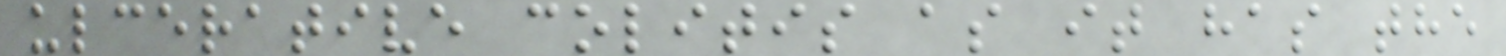ulcerative colitis as it has the
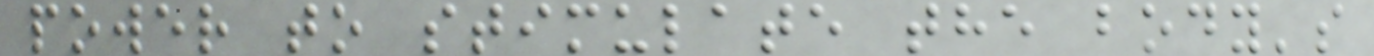power to stimulate the body's
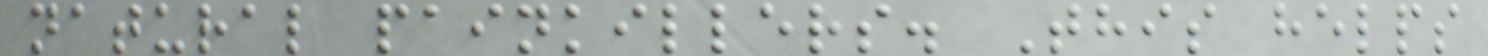natural painkillers. This helps
